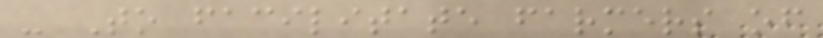- To facilitate farmers of
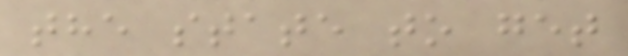the state to get
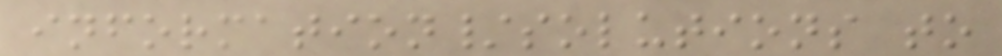information/solutions to
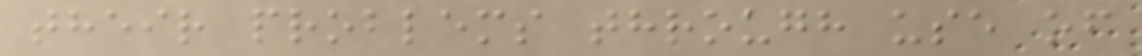their problems through use of
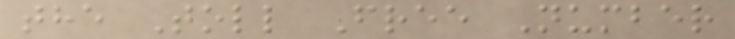the Toll Free Number
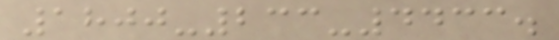1800-233-4433.
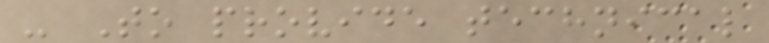- To provide technical
